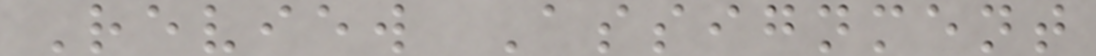Review Assignment
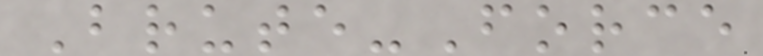Brute-Force
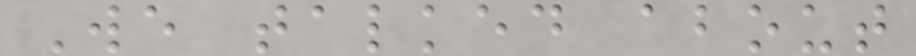We talked about
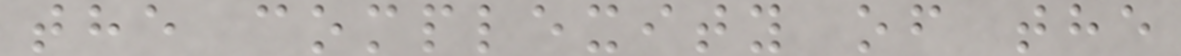the complexity of the
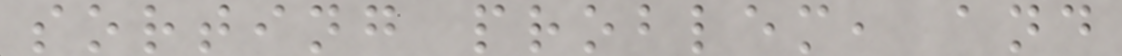sorting problem, and
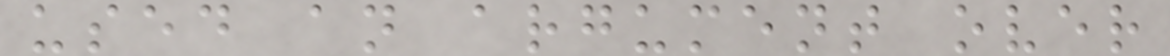used an argument over
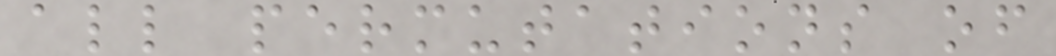all permutations of
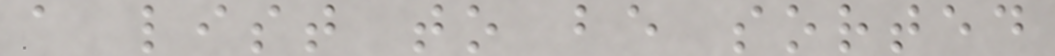a list to be sorted
